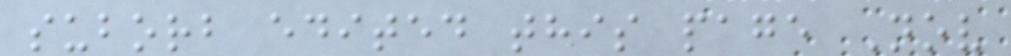suborb edited this page Nov
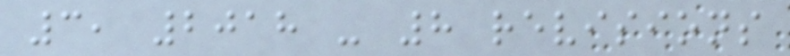3, 2018 - 8 revisions
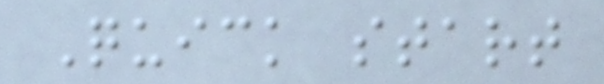Quick start
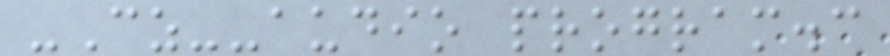-Cz--audio program.c
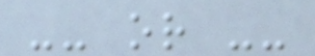-- or --
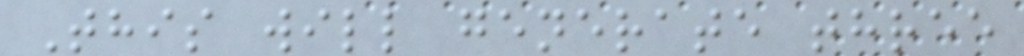This will generate three
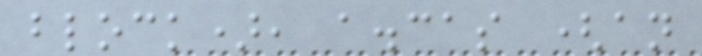block), a.cas (an
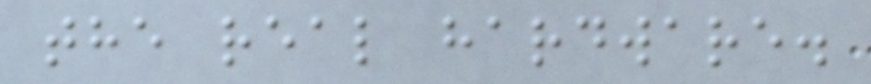the real hardware.
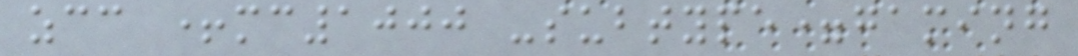zcc +mc1000 -subtype=gaming
